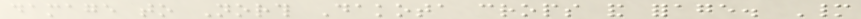damage to North Dakota crops and forage. Many
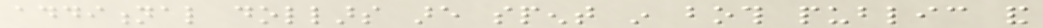additional dollars are spent in both public and
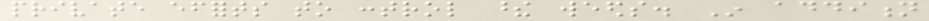private efforts to control these weeds. In addition
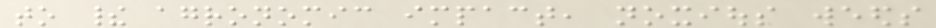to their agronomic impact, noxious weeds
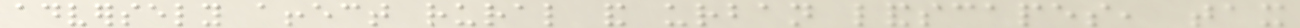adversely affect rural and urban landscapes, tax
